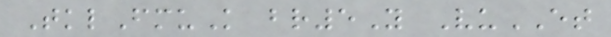TklFmuK br5Y VuET
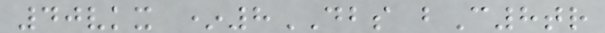40vkx *8DBS bC8tr
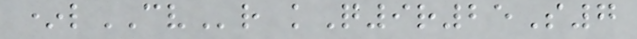*lCVr kQ9r25S7
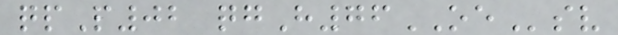qpP02 qgH76OEsv
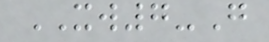XW7-G
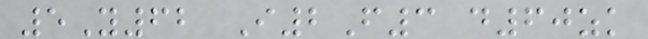5Y62 I2F3 d60zk
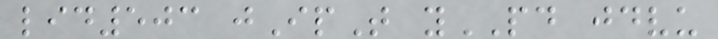lid503 jIpT yPD jdvu
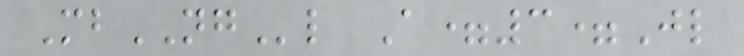MbNGl A=3=Jl
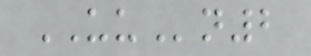UUn2
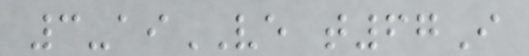3-aiVE t67I
